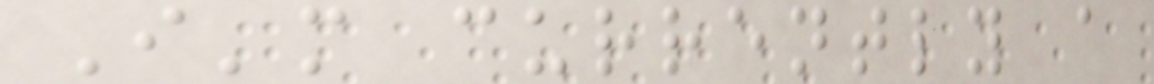I'm currently a
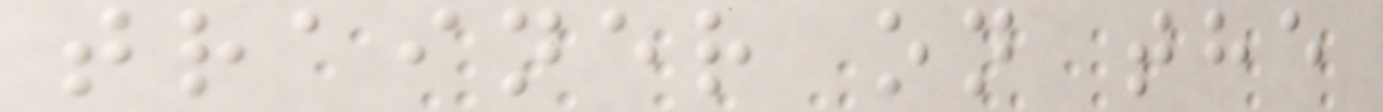trainer on the
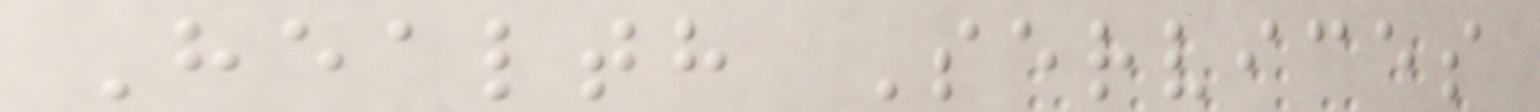Health Services
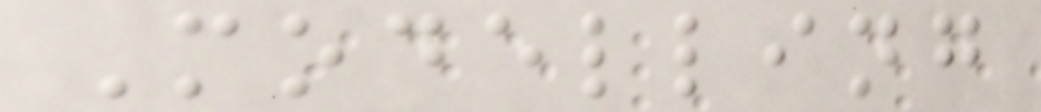Modelling
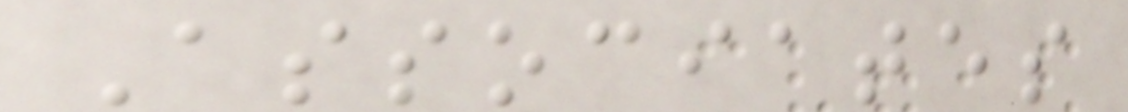Associates
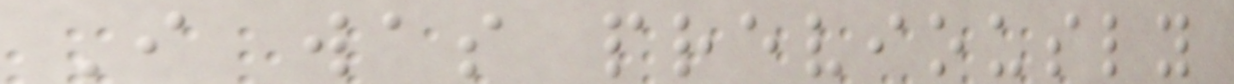I was previously
